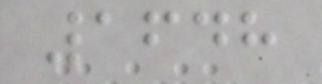1648
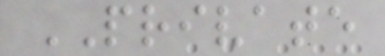PRIVATE
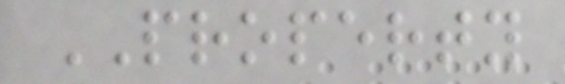PROPERTY
